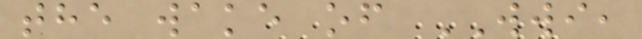the wake of WWI,
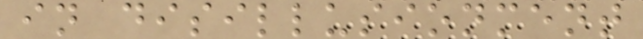in disillusionment
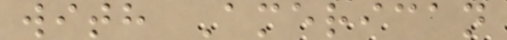with American
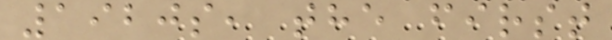1920s, the first
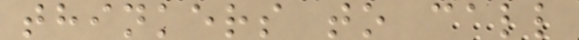thinkers to call
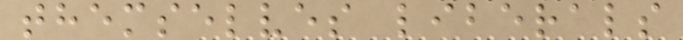themselves liberals
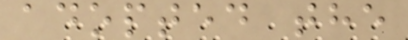adopted the
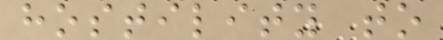hostility to
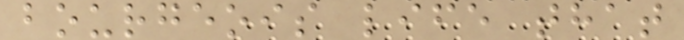bourgeois life that
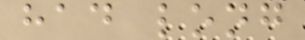had long
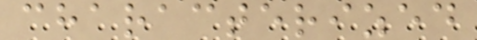characterized
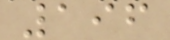196
